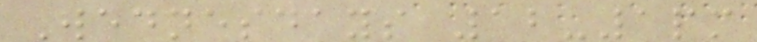Wednesdays 12-1pm
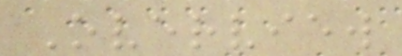Overview
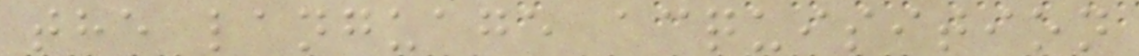the language acquisition
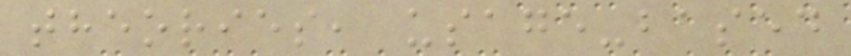theories, usage-based
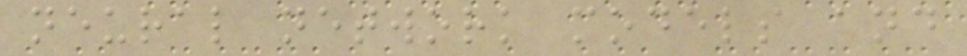neural network models and
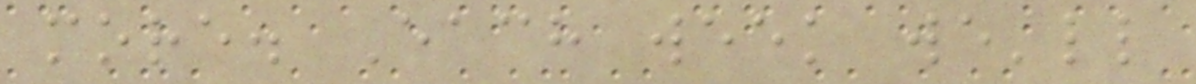more. Each week we'll
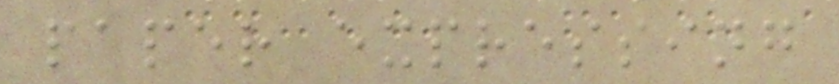paper expressing
